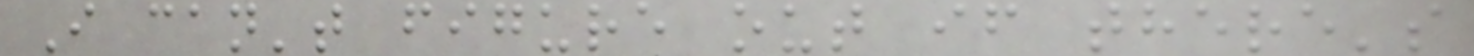I can't figure out if there's
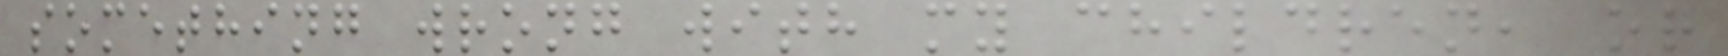something wrong with my children, or
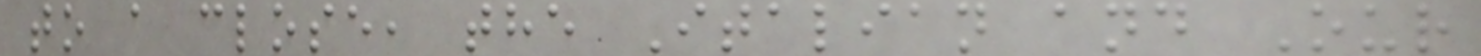to a close, the Italian and Our
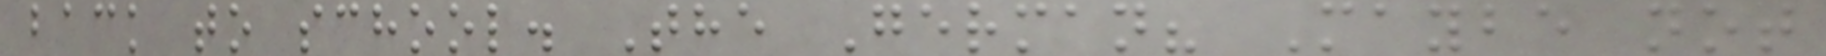back to school. The German? Maybe not
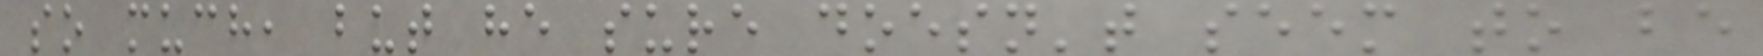so much, but he sure doesn't seem to be
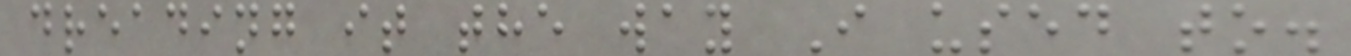dreading it the way I used to.
